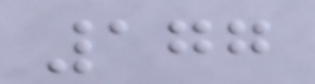177
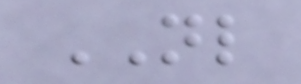NL
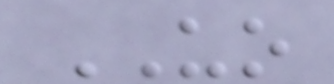UO
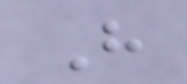H
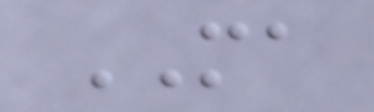MA
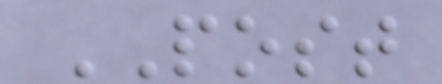POST
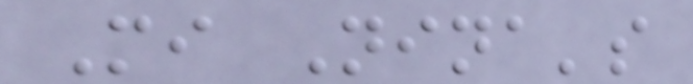Mi Nina's
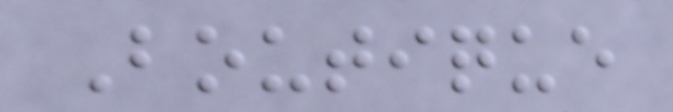Boutique
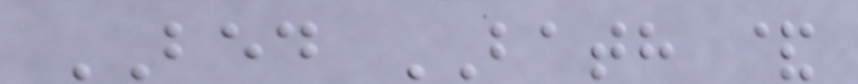BED BATH &
